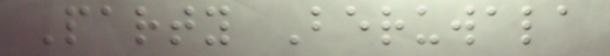Party Beruwala
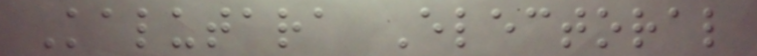Kalutara Electoral
